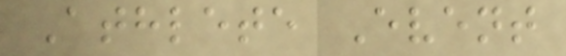Athlete Event
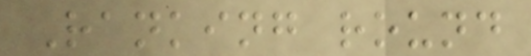Ranking round
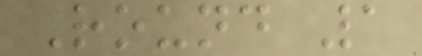Round 1
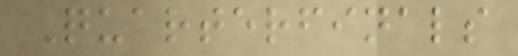Quarterfinals
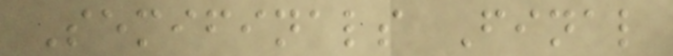Semifinals Final
